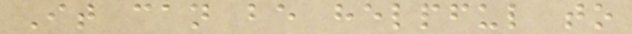It can be helpful to
